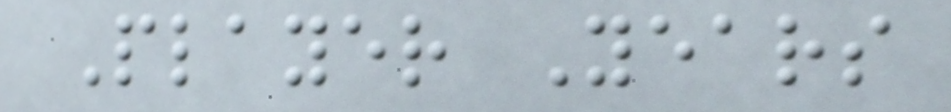Player Years
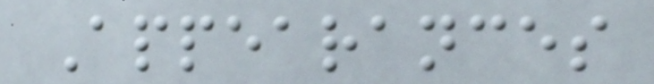Appearances
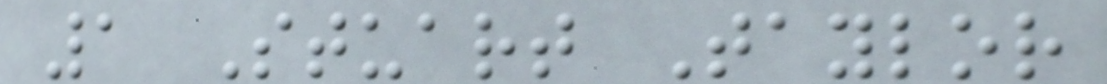1 Stuart Taylor
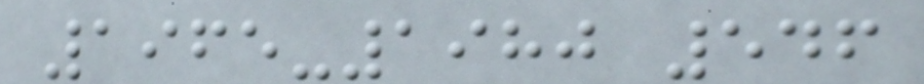1965-1980 546
